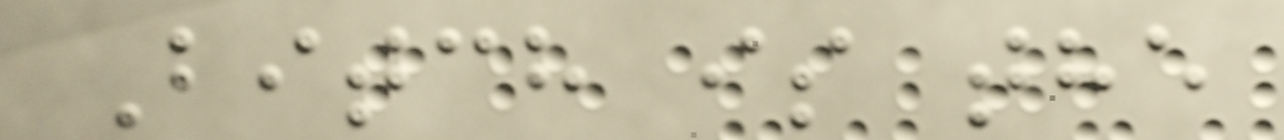Bitch is the
